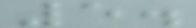5.
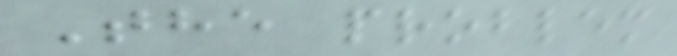The problem
